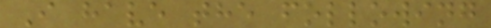I have the following
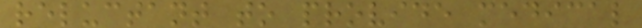reluctant to provide medical
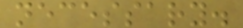necessary.
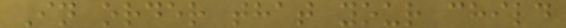In order that your child
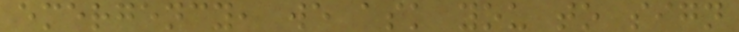emergency, we ask you to sign
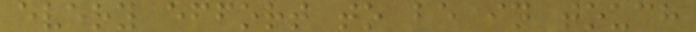every effort to be in touch
